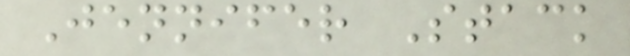Jennifer Stack
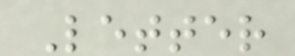Letter
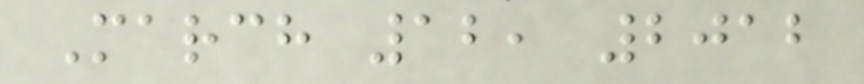March 12, 2012
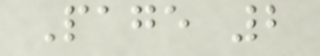Page 2
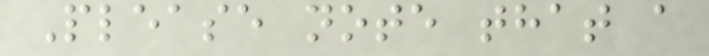Please note that a
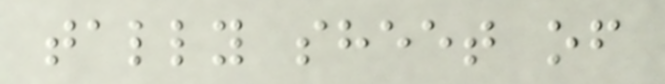tally sheet of
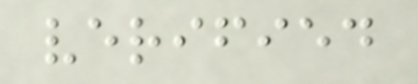verified
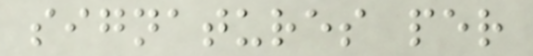signatures per
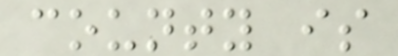county is
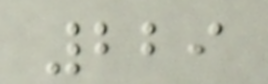229
